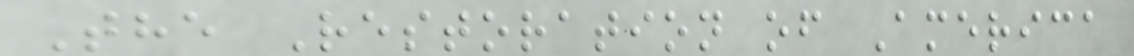The Restoration of America
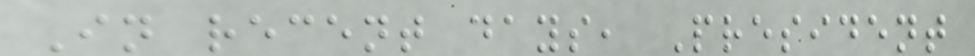In recent days, President
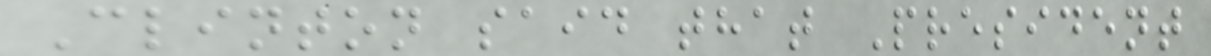Clinton said that President
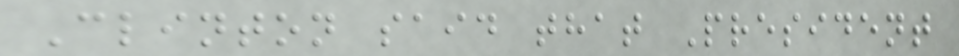Clinton said that President
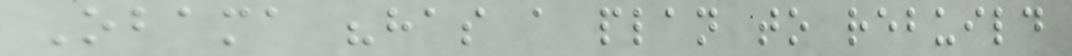Obama "has a plan to rebuild
